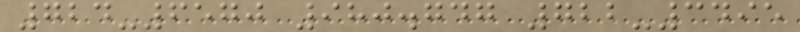724-6570 980.747 722-3495
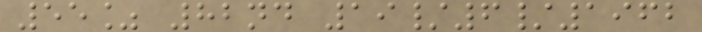55% 82nd 19/6/1962
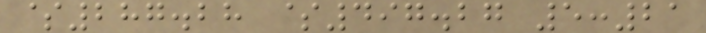$287.28 $497.27 5:21
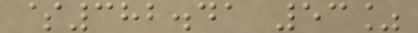$382.41 53%
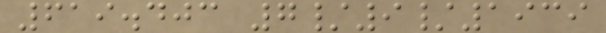619.403 7/9/1939
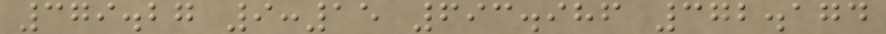379.27 9:15 693.986 372.174
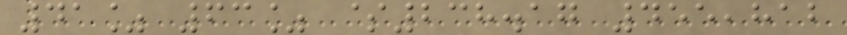41% 63% $238.17 455,812
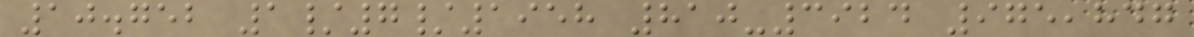10.752 1/7/1958 810-3924 975,847
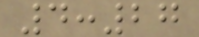4:27
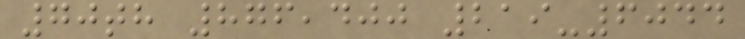70th 876,400 219-6044
